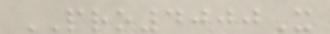PRO4000X
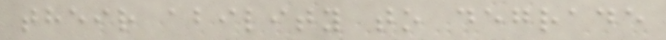their ability to degrade
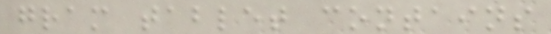gram tablet contains
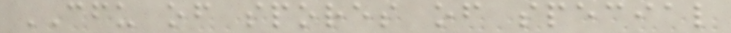CFU of spores of special
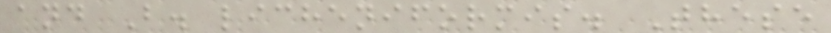and B. licheniformis. These
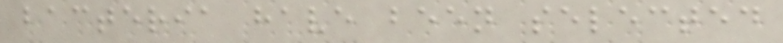bacteria have been selected
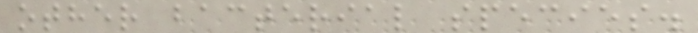other bacterial species.
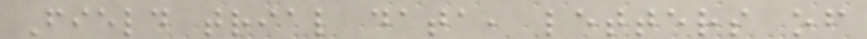Field trial data, letters of
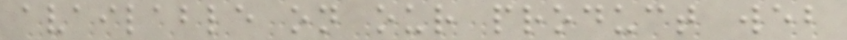available on our product web
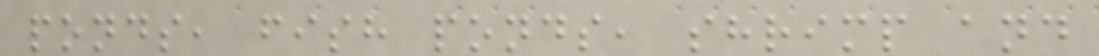ponds, fish ponds, shrimp and
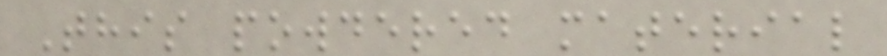This powdered material
